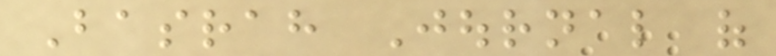Basrah Journal of
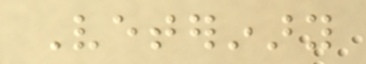Veterinary
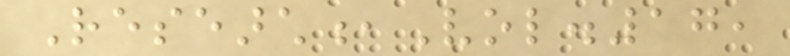Research,Vol.17,
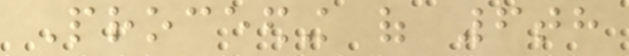Proceeding of 6th
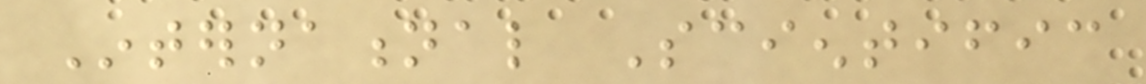International Scientific
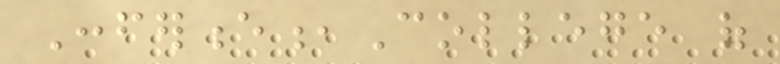Conference,College of
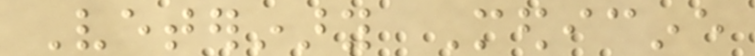Veterinary Medicine
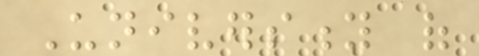University of
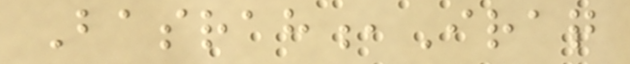Basrah,Iraq
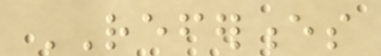REFERENCES
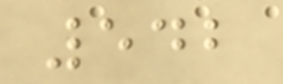542
